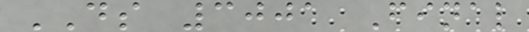DS 3001 Final
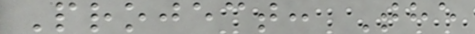Project: The
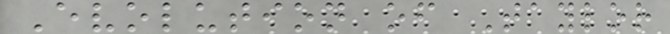Evolution of Taylor
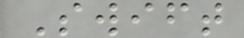Swift
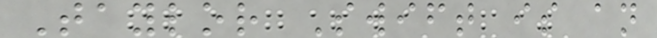Taylor Swift is an
